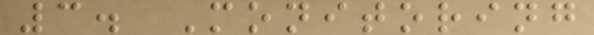3. Monitoring
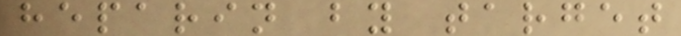heparin by target
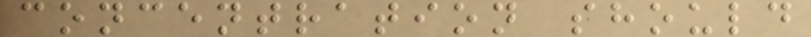concentration should
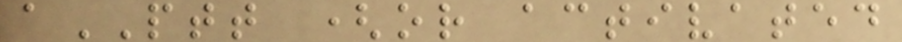aPTT (or activated
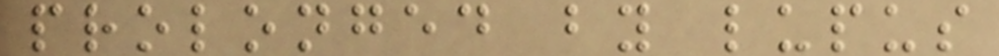prolonged by lupus
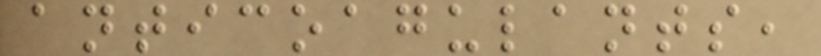anticoagulants,
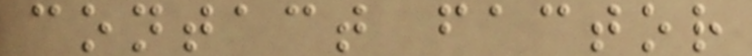contact factor
